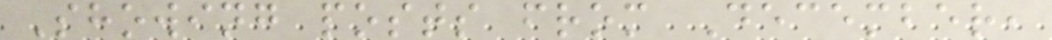Showing posts from December,
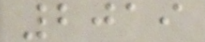2019
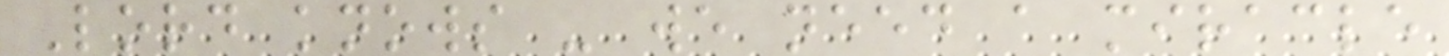Lord knows - we need a miracle
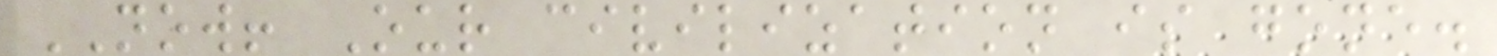NOW! Our civilization is gone.
